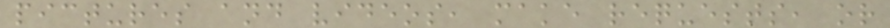pictures and videos, make requests, or
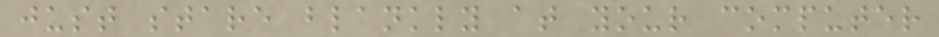just stare blankly at your computer
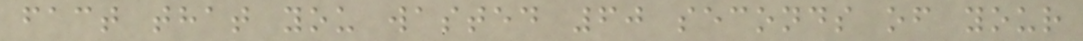fact that you wasted 60 seconds of your
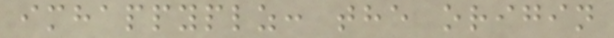imhappyplz: the origin
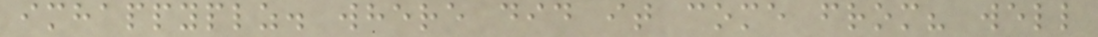imhappyplz. where did it come from? well
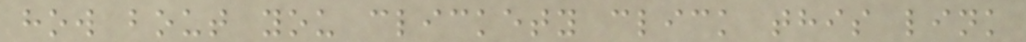how bout you clickety click this link
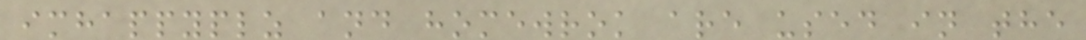imhappyplz and homewrok are used in the
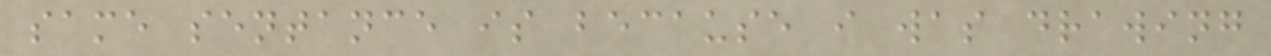same sentance is because i was drawing
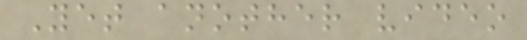Yet another video
